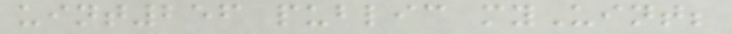uint256 public myUint;
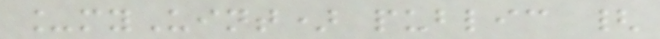_myUint) public {
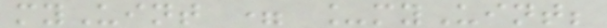myUint = _myUint;
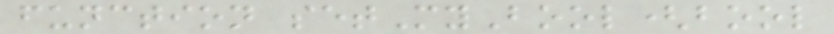function setMyBool(bool
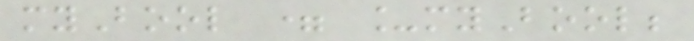myBool = _myBool;
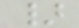}
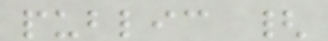public {
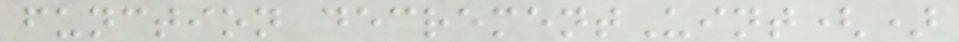function decrementUint()
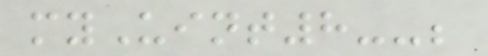myUint8--;
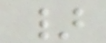}
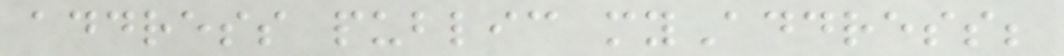address public myAddress;
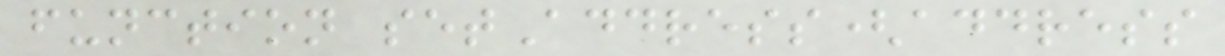function setAddress(address
